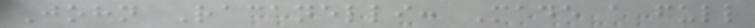John Racanelli: Made a full
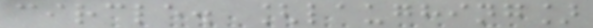circle. [laughing]
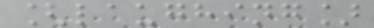[laughing]
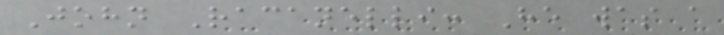John Racanelli: He was a
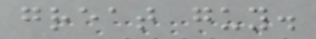great guy.
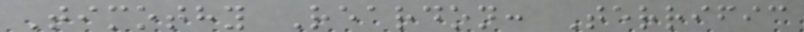Timothy Reardon: Terrific
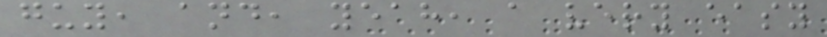guy, and, yeah, a very easy
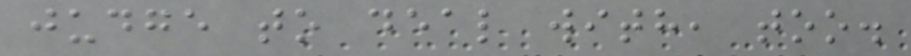judge to deal with, too.
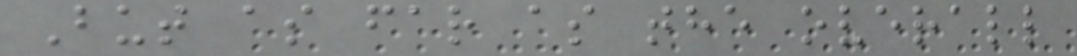But as far as the overall
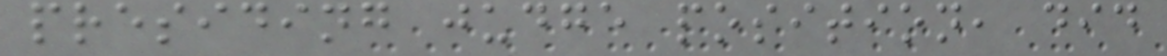presiding judge position, did
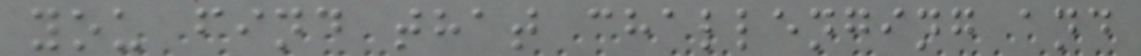you find that challenging and
